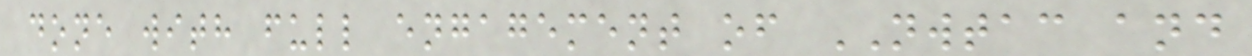done with full engagement of NWTAC and
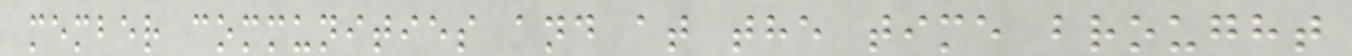member communities and at the time brought
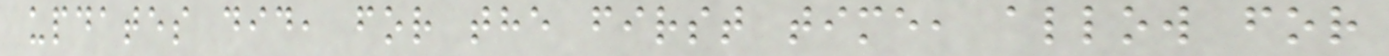updates did, for the first time, allow for
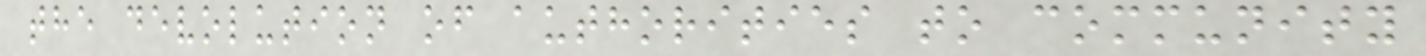the devolution of authorities to community
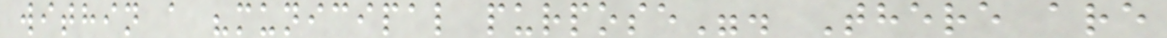within a "municipal purpose". There are
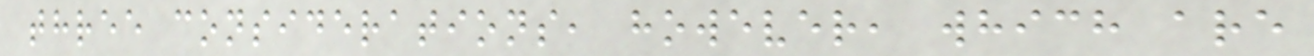three considerations, however, which are
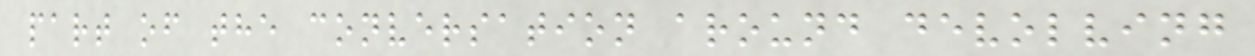part of the conversation around devolving
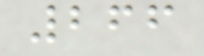266
